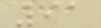91
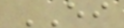EI
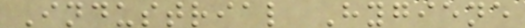Industrial Hygiene
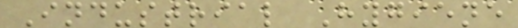Industrial Hygiene
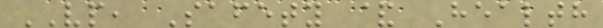VP, Safety & Health
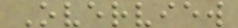Overview
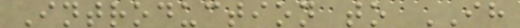Introduction to IH
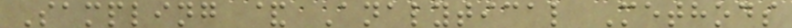Sampling & Analytical Methods
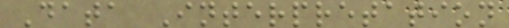Data Interpretation
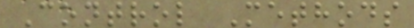Control Methods
